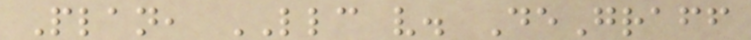Plan, LLC v. DeGraff
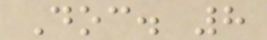Doc. 8
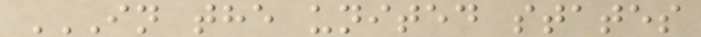IN THE UNITED STATES
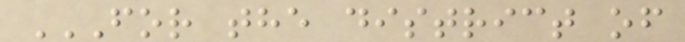FOR THE DISTRICT OF
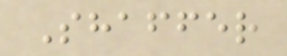Shaffer
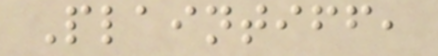Plaintiff,
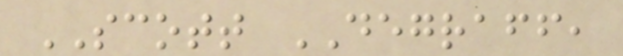SCOTT DEGRAFF,
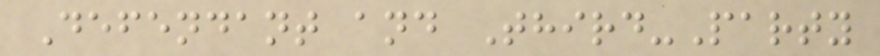Defendant and Third-Party
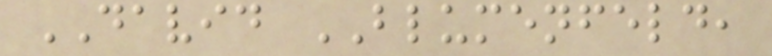DAVID BLUMENFELD,
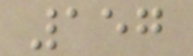157
